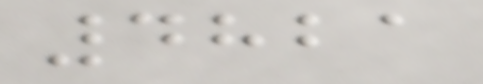4821
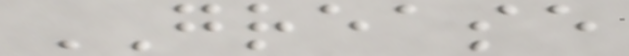GREASE
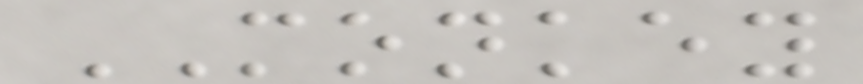MONKEY
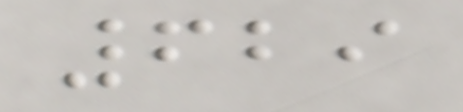629
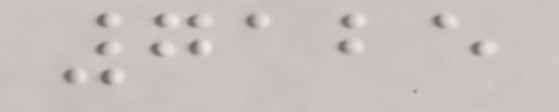7125
